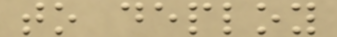to deploy
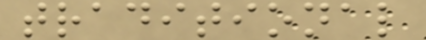traditional
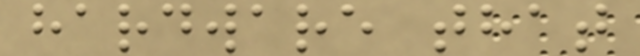hardware that
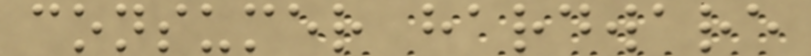consumer hardware
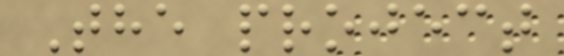The project
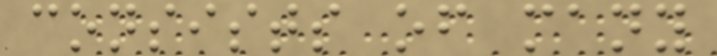consists of many
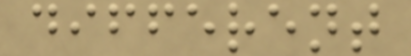different
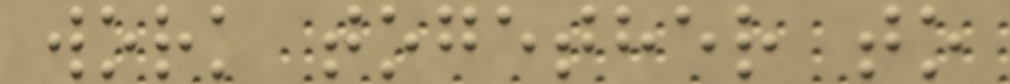work together to
